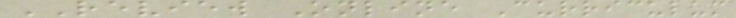REVIEW Online Curriculum
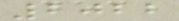2022
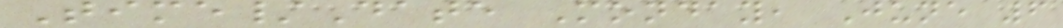Time/Date Monday, June 6
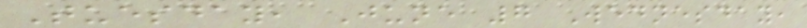Tuesday, June 7 Wednesday,
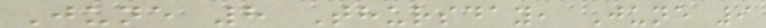June 8 Thursday, June 9
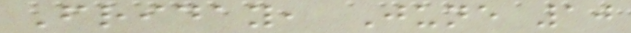Friday, June 10
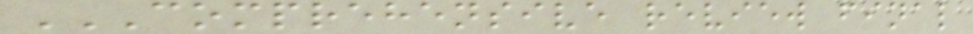COMPREHENSIVE REVIEW FINAL
